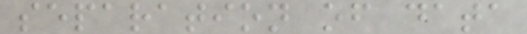separation of data
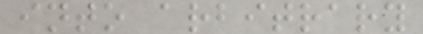into arbitrary
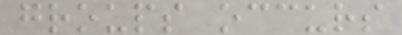groups occurs
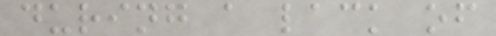during a lack of
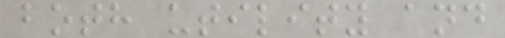both utility and
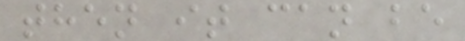then it can be
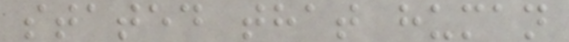stated that human
